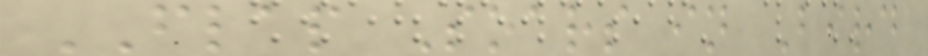FLAP Soars in Bird
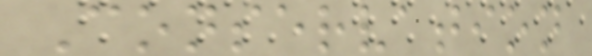Conservation
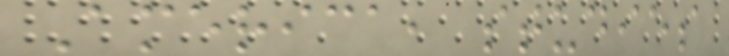America, studies
